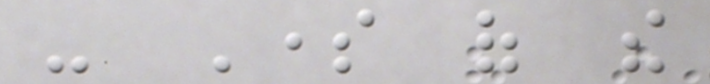- Some of the
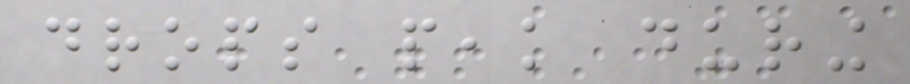drops peak during
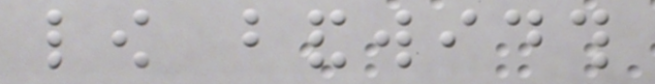low bandwidth
